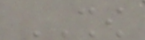SHOW
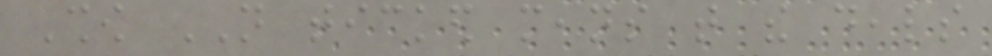Show NOT ticked means that the deals
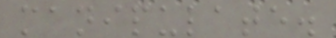manipulate.
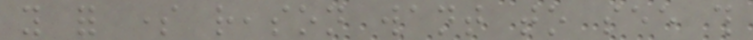you for some reason want to see this
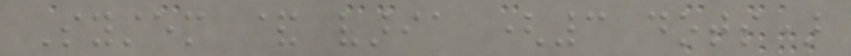System & varia (3 dots)
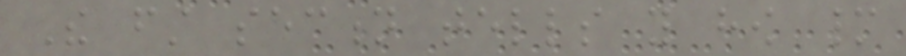The first section tells you how many
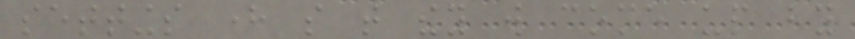settings here so that they will come up by
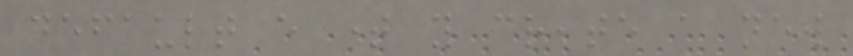default every time you create a new
